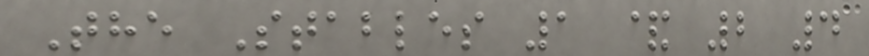The Stables 1 & 2 4
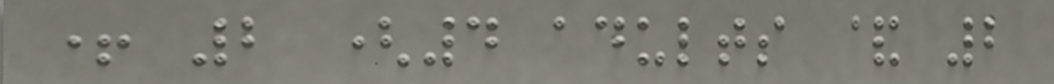+ 2 (4 adults & 2
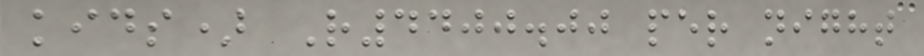kids) R4400.00 per night
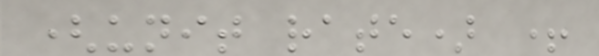(unit rate) +
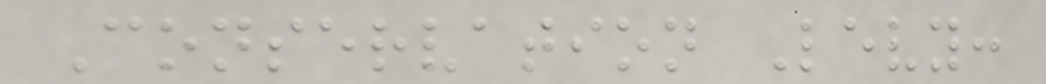Conservation Levy:
